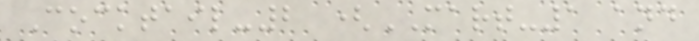Cocktail-2 (MART-1 and
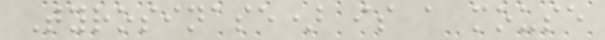Tyrosinase) is a mouse
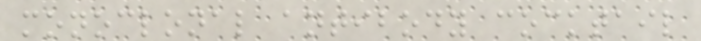monoclonal antibody cocktail
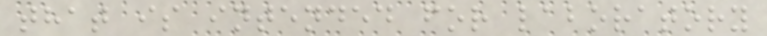that is intended for laboratory
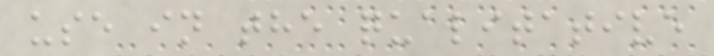use in the qualitative
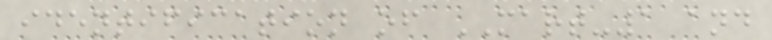identification of MART-1 and
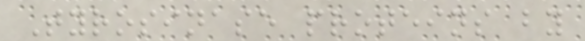Tyrosinase proteins by
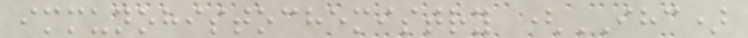immunohistochemistry (IHC)
